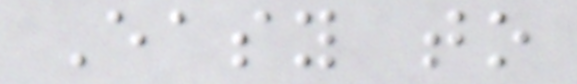Easy to
